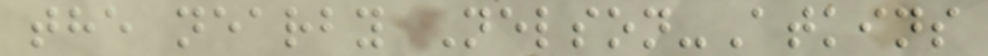the nearby Nelson-Atkins
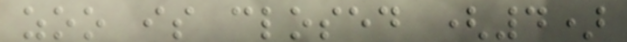zoo is closed (4)
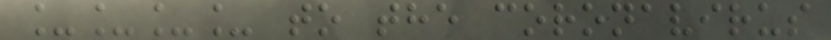____ to the coronavirus
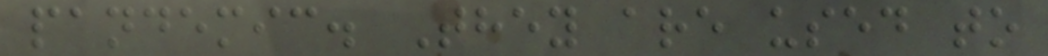pandemic. They are used to
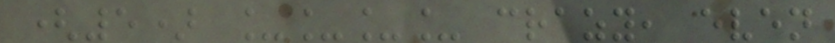(5) ____ crazy, even
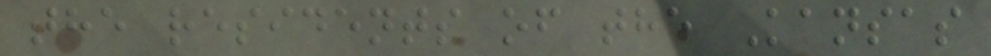the residents of the Kansas
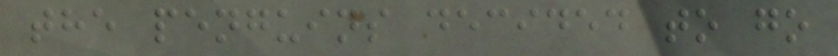the penguins decided to go
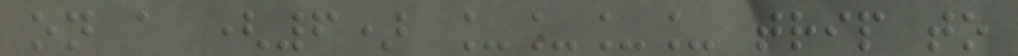on a (6) ____ trip to
